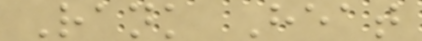Rank Heat
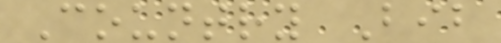Country Bib
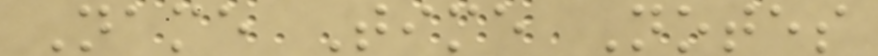Name Time Notes
